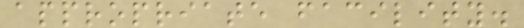appropriate facility.
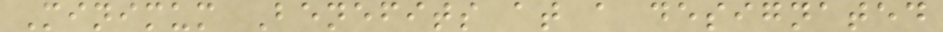Minimum Benefits at a designated
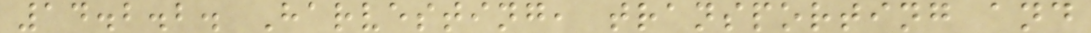14.2.2. Harvesting, transporting and
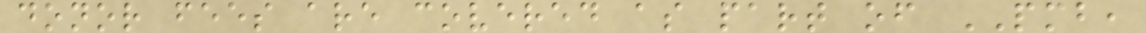donor fees are covered as part of PMB,
